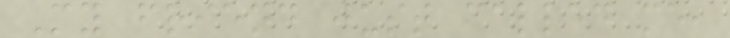My friend just called me,
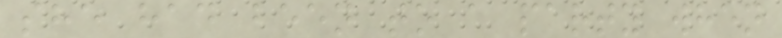she had been to a party when
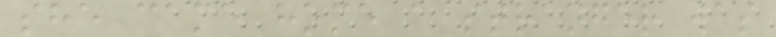she came home a stranger was
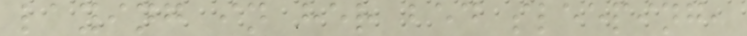laying in her bed sleeping,
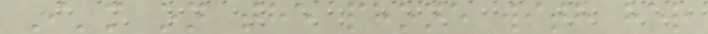I'm on the phone with her
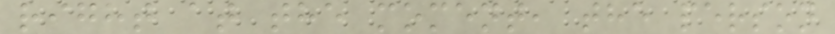right at the moment, the person
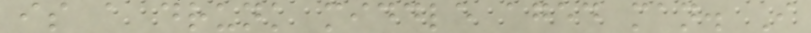is a drunk middle aged man. I
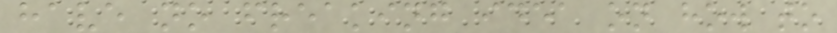have no freaking idea on how to
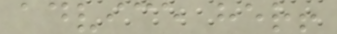advice her!
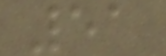51
